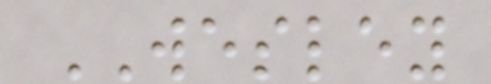WESLEY
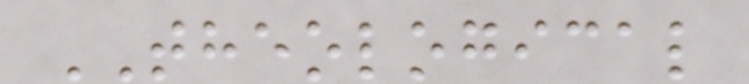THEOLOGICAL
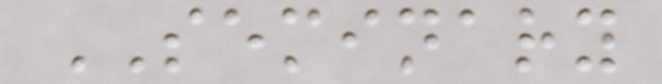SEMINARY
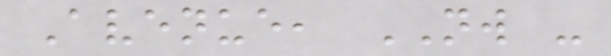Avenue, NW -
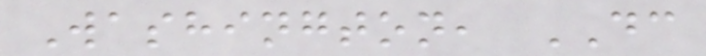Washington, DC
